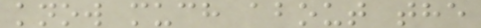know much about the
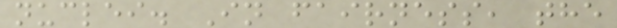nuclei. In fairness, the
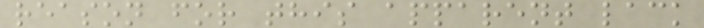reason for this apparent lack
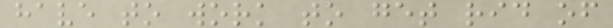have to work to get rid of
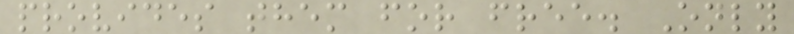provides them for free. Only
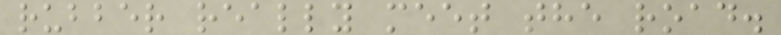rubber really meet the road.
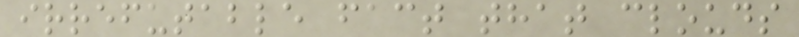irrefutable fact that clouds
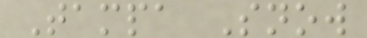Tampa Snow
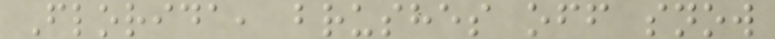Florida, brushes off snow
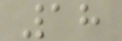18
